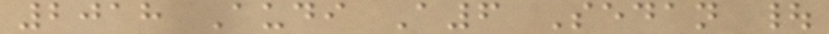2018 Audi A6 Sedan |
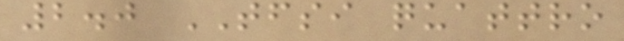2.0 TFSI quattro
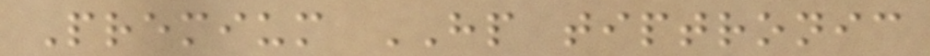Premium HP tiptronic
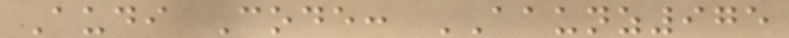Audi Code: AAUNZ975
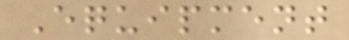Equipment
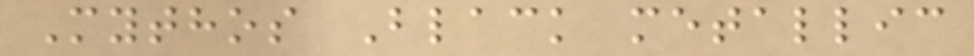Mythos Black metallic
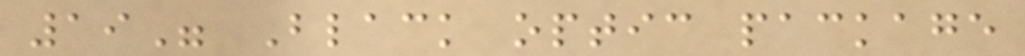19" Black optic package
